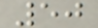50
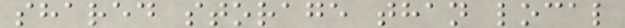shared storage than local
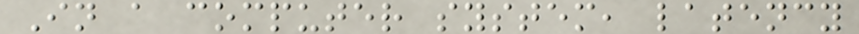In a computer system, latency
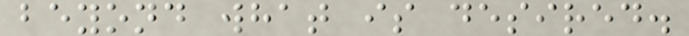beyond what is desired.
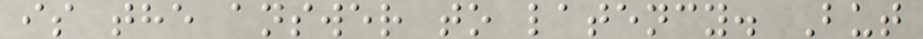is the answer to latency. But
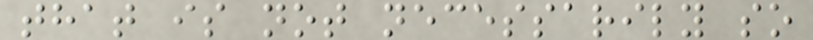that is not necessarily so
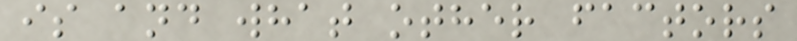is and what other factors
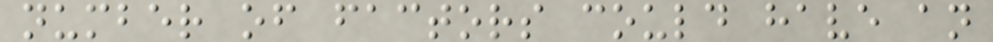number of factors could have an
